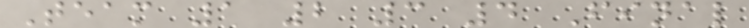Team 1 2 3 4 Final
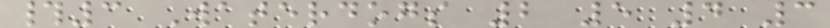#3 Waterdogs 2 5 4 3
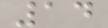14
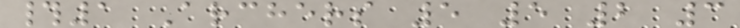#1 Archers 5 5 2 3
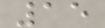15
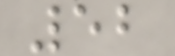52
